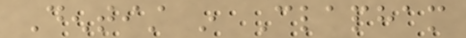Dentist in Clapham
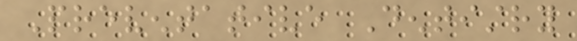Preventative Dentistry
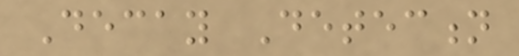Decay Detection
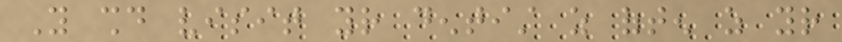You should visit your dentist as often as your
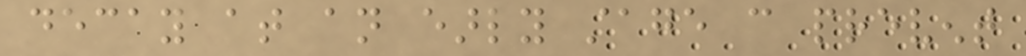decay at an early stage can prevent
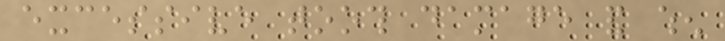excessive tooth damage and when
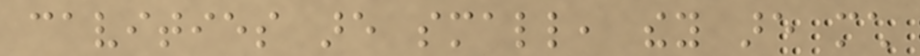cavities are small, they are much
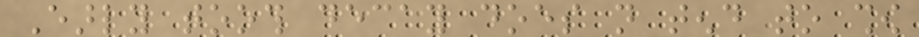Early tooth decay does not tend to show
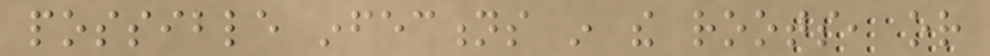possible infections in the roots, or
